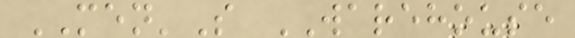MEN'S WAREHOUSE
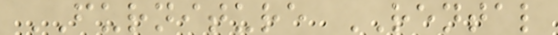FURNITURE RENTAL
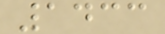1433
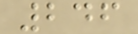246
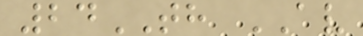24TH AV
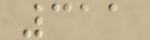311
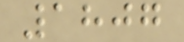1807
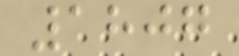1807
